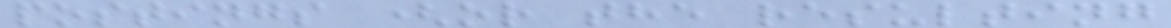postings (or the resulting
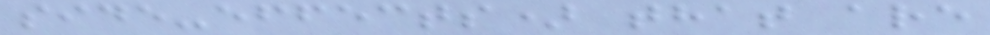side-effects) that are
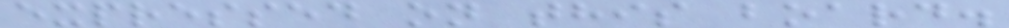expressed on this board.
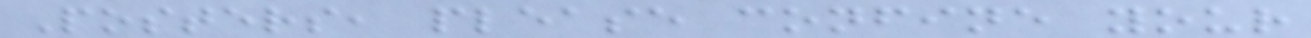Posters, please confine your
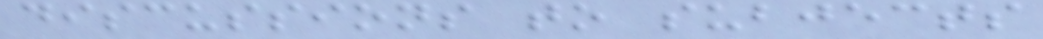discussions to subjects
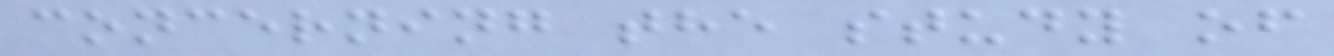concerning the study of
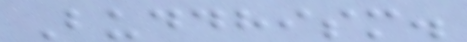Buddhism.
